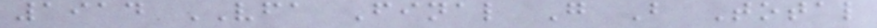1914 VFA Final G B Total
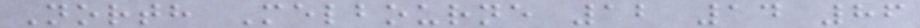North Melbourne 12 14 86
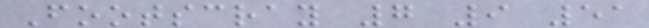Footscray 7 9 51
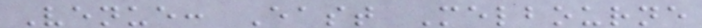Venue: East Melbourne
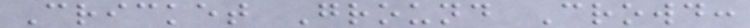Cricket Ground Crowd:
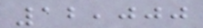12,000
